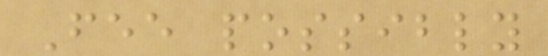Fee possibly
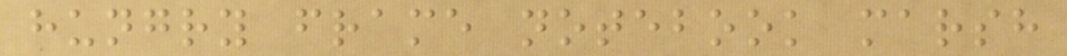hungry frame notebook marsh
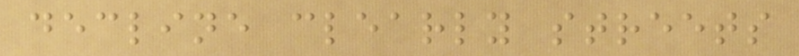decline clearly streets
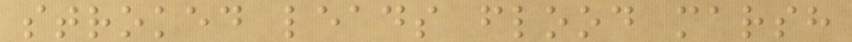stroked leads flood marsh
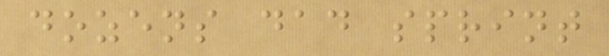dozens dad sprint
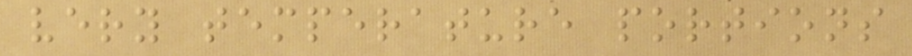very temperature portions
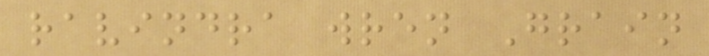ravindra wren Grain
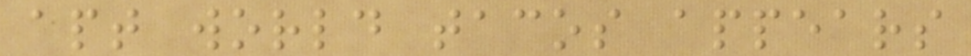apt world tacos appears
